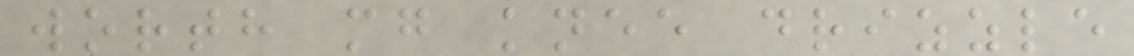worth mg knee drizzle
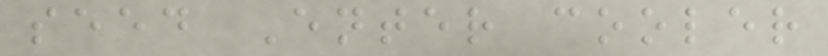seed Enter cooler
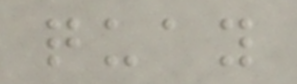quay
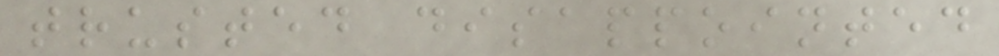trusted disappointed
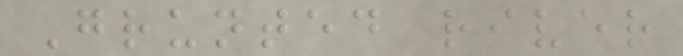Grunted river
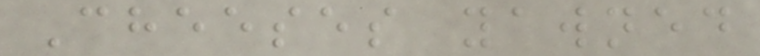Cheeses yawned
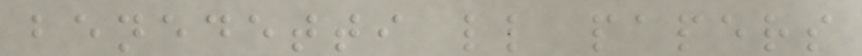benedetti ll papers
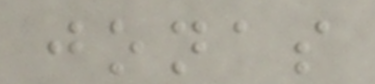jonas
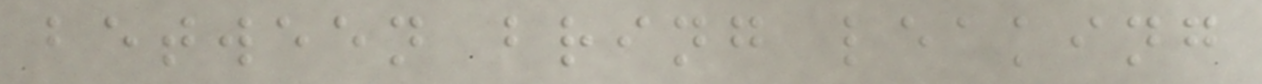between bring leaking
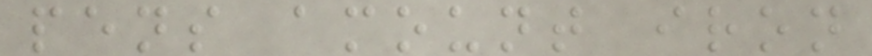pens amount iron
